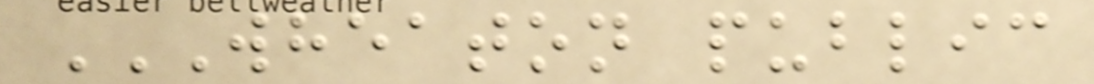WHEATON PUBLIC
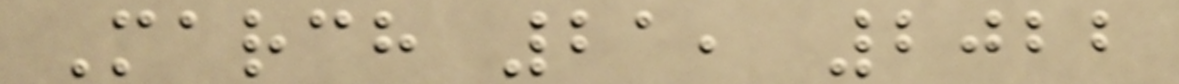March 21, 2022
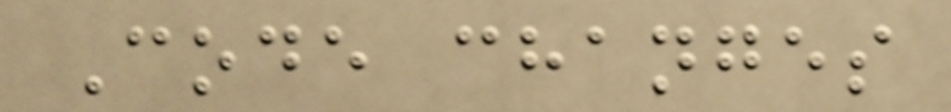Code changes
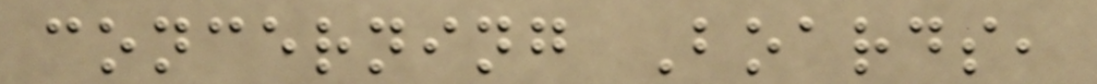concerning Boards,
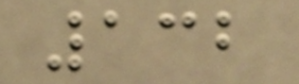132
